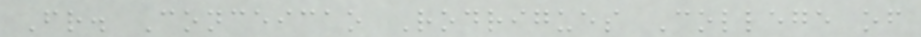Fr. Conceicao Rodrigues College of
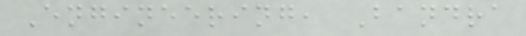Engineering, Bandra
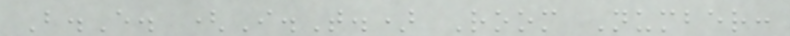B.E. (I.T.) Room Number:
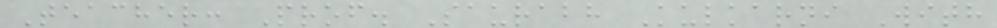Teacher: Prof. Saurabh Kulkarni With
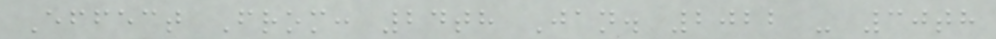Effect From: 24th Jan. 2022 - 30th
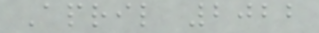April 2022
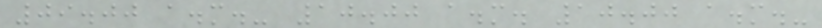09.00 a.m.- 10.00 a.m. 10.00 a.m.-
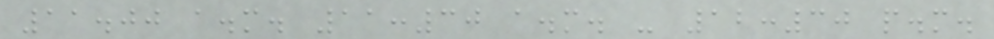11.00 a.m. 11:30 a.m. - 12:30 p.m.
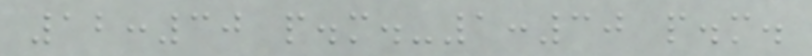12:30 p.m.-1:30 p.m.
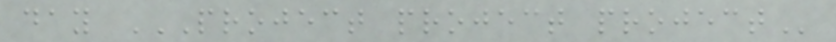day PROJECT PROJECT PROJECT
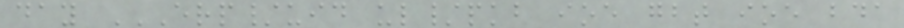day ERP/UID UL/PKB IOE GBT IOE BDA
